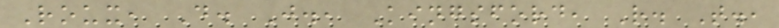Roux, D. J., Kingsford, R. T.,
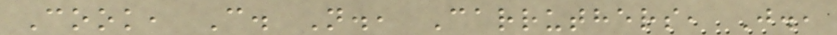Cook, C. N., Carruthers, J.,
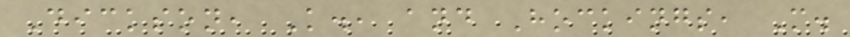Dickson, K., and Hockings, M.
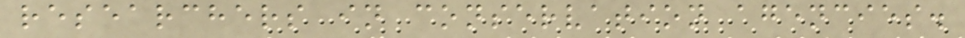researchers in conservation agencies.
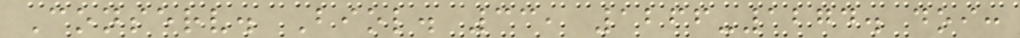Conserv. Biol. 33, 1266-1274. doi:
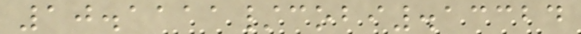10.1111/cobi.13324
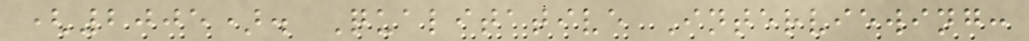(2005). Qualitative Interviewing:
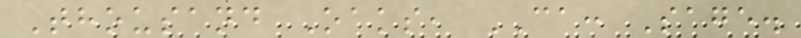Thousand Oaks, CA: Sage.
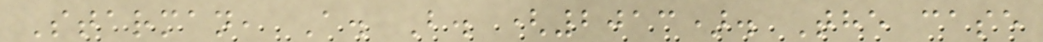Starman, A. B. (2013). The case
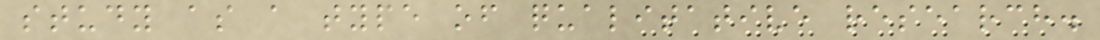study as a type of qualitative research.
